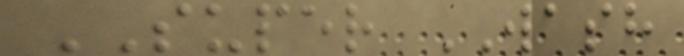SUPER WASH
